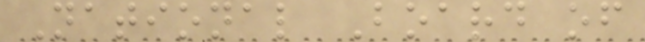National Board of
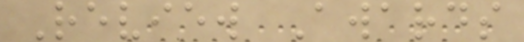Review Awards
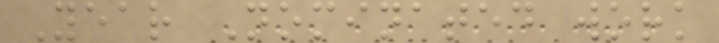Year Nominated work
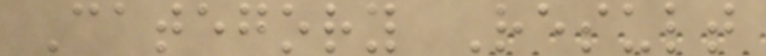Category Result
